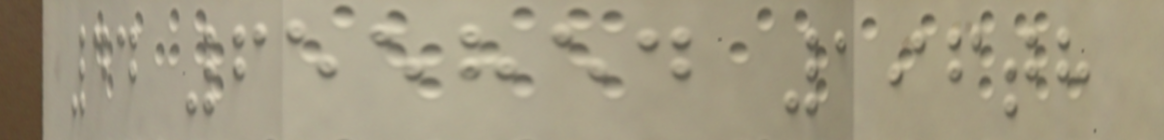44 655854 196th
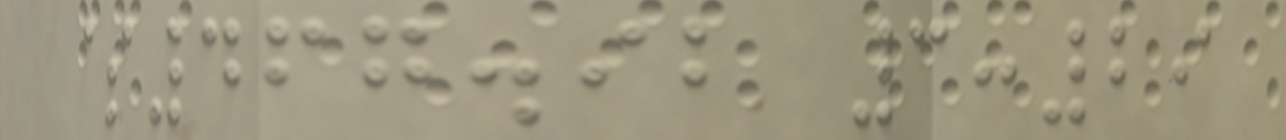$467.92 3:29
